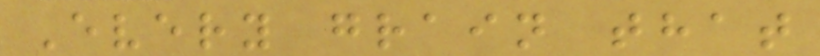Every grain that
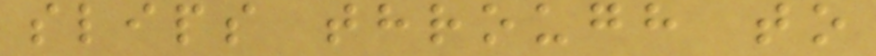slips through to
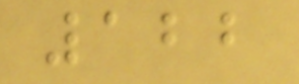122
